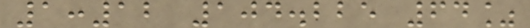1:12 104.225 64%
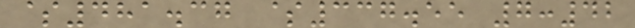$481.37 $337.55 7:42
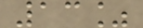13%
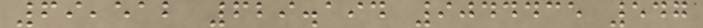69,512 629.194 9044435 547
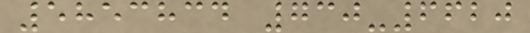5853834 730-6620
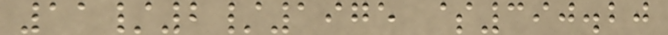11/2/1975 $390.20
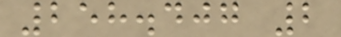258.407 2
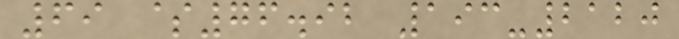69 $76.92 193-2120
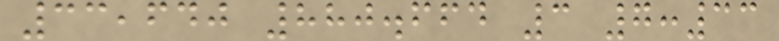33,640 880.664 3 7:33
